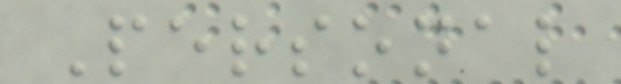Personal
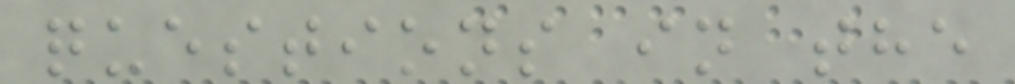questions in the
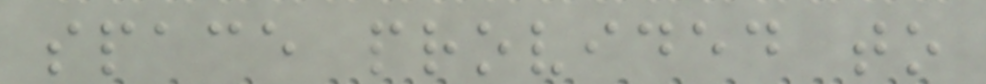space provided to
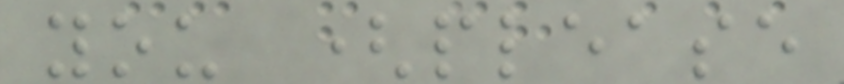you (please
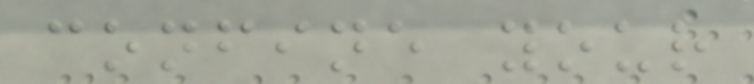confine your
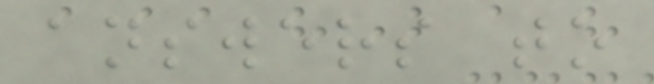answers to
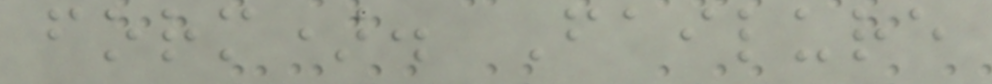form). Failure
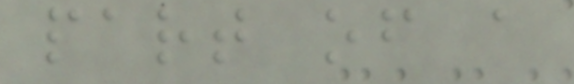part of a
